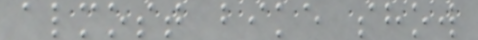almost bike show
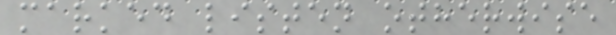marked listen otherwise
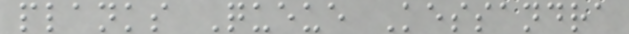planks Queue Kessandra
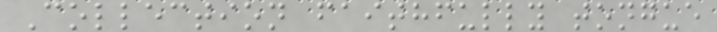Collection faithfully tongue
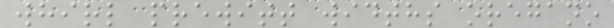whirl prewitt widths oregano
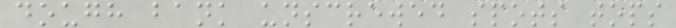dough bank unscrewed spots tops
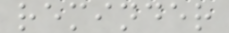reminder
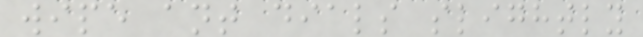wipe ant dials slightly
